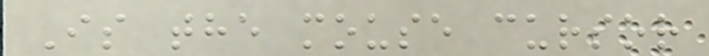Is the mouse cursor
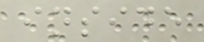inside
